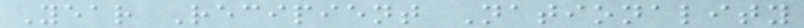Year Recipient Nationality
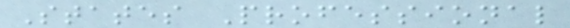States Professional
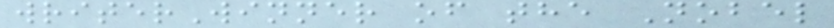writerWinner of the Nobel
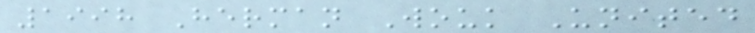1998 Herman Wouk United
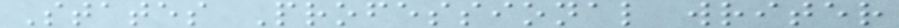States Professional writer
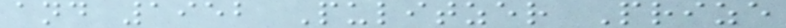and 1952 Pulitzer Prize
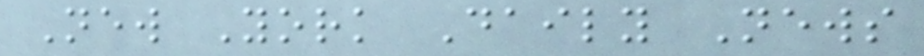New York Daily News
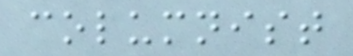columnist
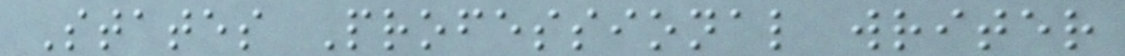States Professional writer
